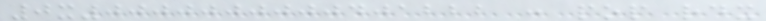0x0000000000401222 : pop rdx
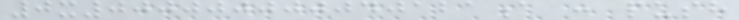0x000000000040121a : push
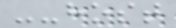--host
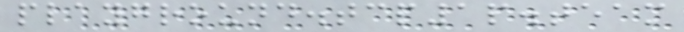playground.tcp1p.team
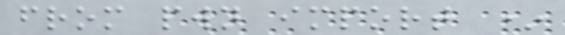from pwn import *
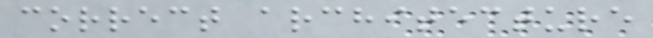correct architecture
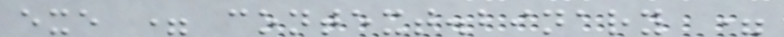exe = context.binary =
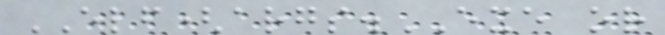ELF(args.EXE or
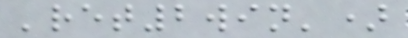'ret2win')
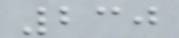230
